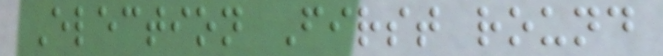Election First round
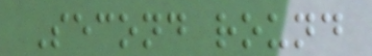Second round
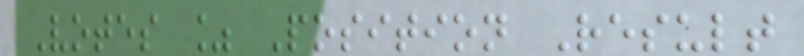Votes % Position Result
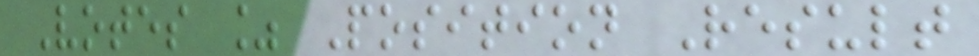Votes % Position Result
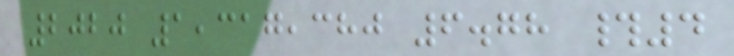2020 1,317,380 6.78 #4
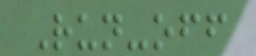Run-off
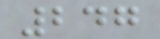247
